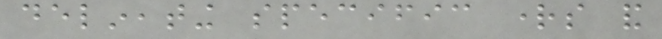delineating specific rights and
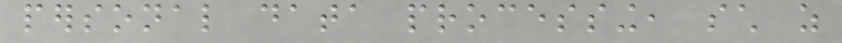personal data processing, such as
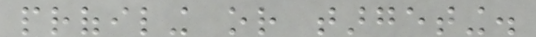profiling or targeting.
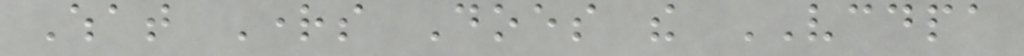What Rights Does the VCDPA
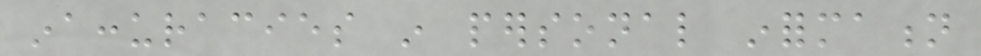inaccuracies in personal information
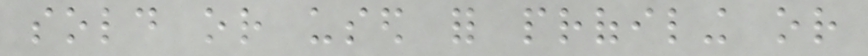sold or used for profiling or
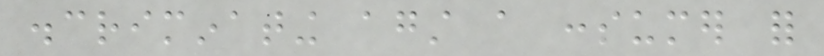discriminating against a consumer for
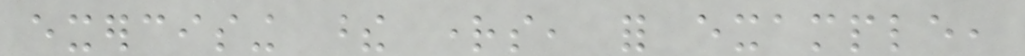exercising these rights, for example,
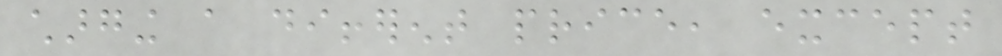charging a different price, except
